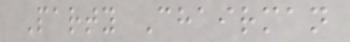Party Chairman
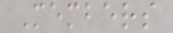Members
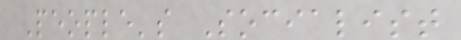People's Socialist
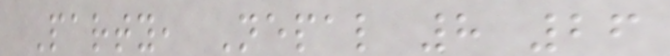Party, Nepal 8 26
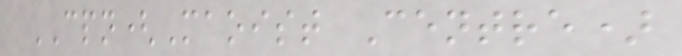CPN(Maoist Centre)
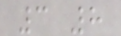3 8
